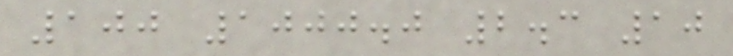100 1000.0 2.3 10
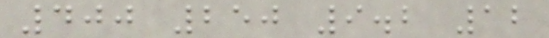400 250 9.2 12
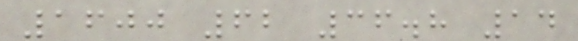1600 62 36.8 14
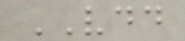VDD
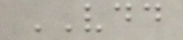VDD
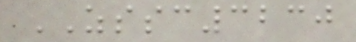ZSSC3230
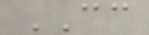CC
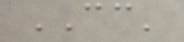CC'
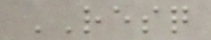RESQ
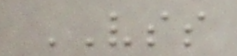VSS
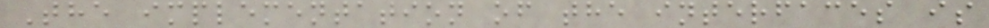The implementation of the interfaces is
